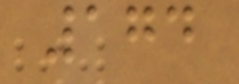174
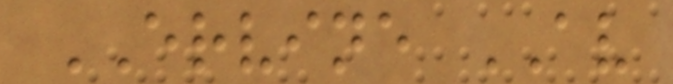ERVINE AV
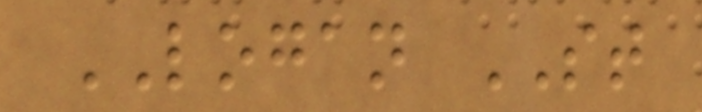LOGAN ST
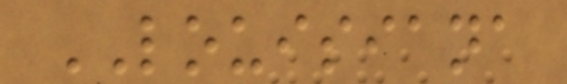LOUISIANA
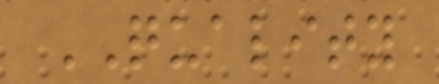QUALITY
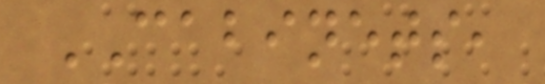CABINETS,
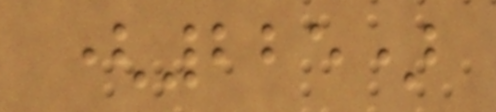(225)
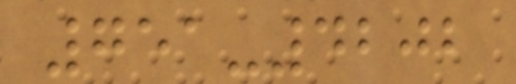751-4202
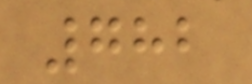782
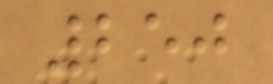250
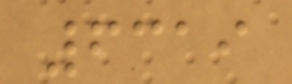6319
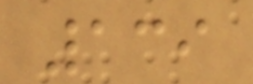139
